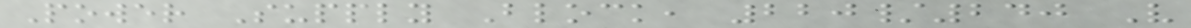Power Supply Block, 220/240 V
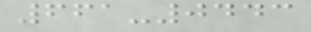661-0443
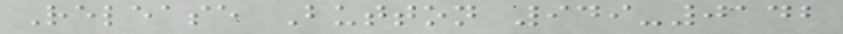Release Button 949-0142
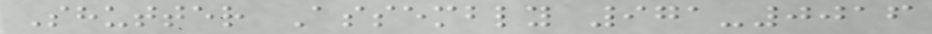Shutter Assembly 971-0016
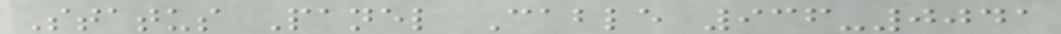Status Panel Cable 936-0041
